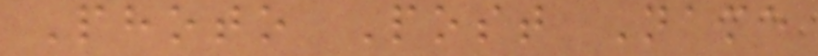Photo Post Name
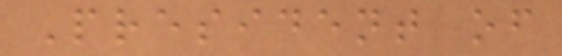President of
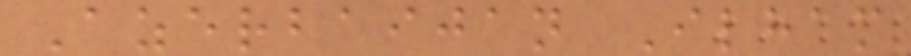Azerbaijan Ilham
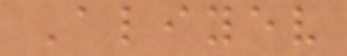Aliyev
